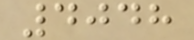4048
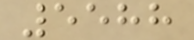5588
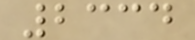2334
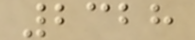2328
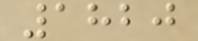1820
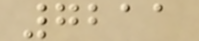7211
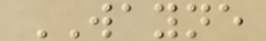WAYNE
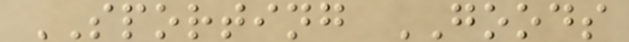SPORTING GOODS
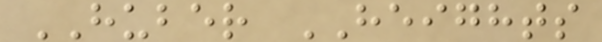HUBER HEIGHTS
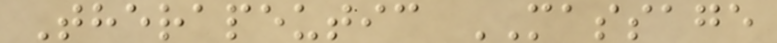Therapeutic MASSAGE
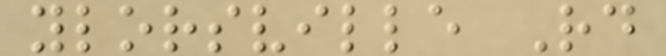ylorsville Rd
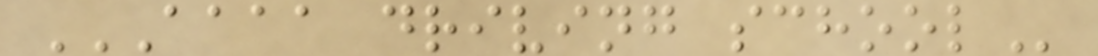AAAA DRIVING SCHOOL
